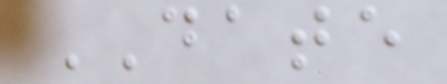DATE
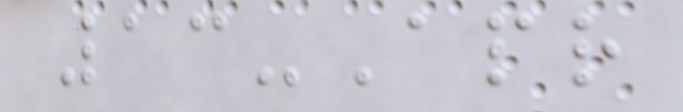13-Apr
